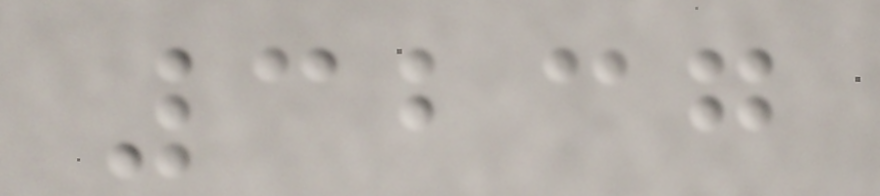3237
